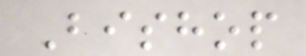Bishop
